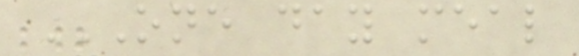ONE DAY MEAL
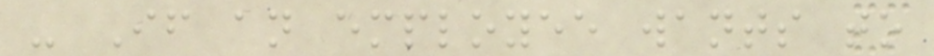- If an employee wants to
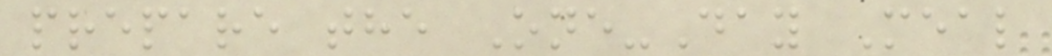prepare the One-Day Meal
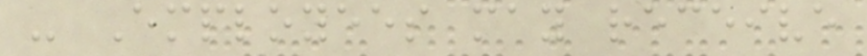- Employees may receive
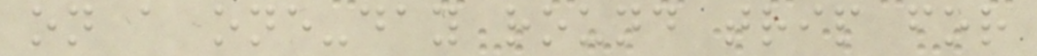on a one-day round trip for
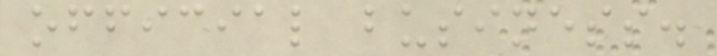official business.
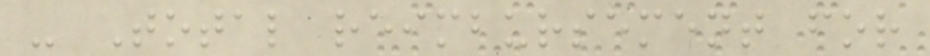- Total reimbursement for
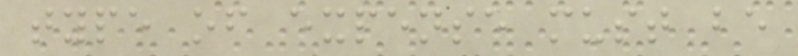type of expense must be
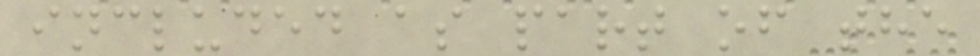included as part of the
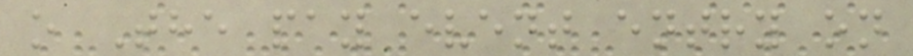o The pay event entry on
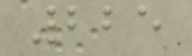225
